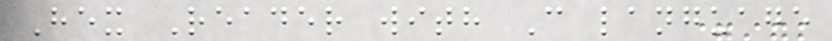Hex Reader with C language
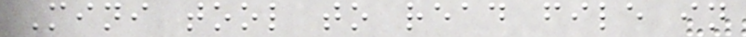Mini tool to read file in
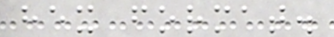hex format.
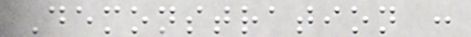Demonstration :
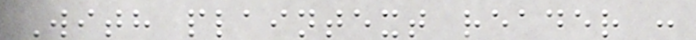With plaintext reader :
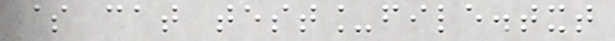$ cat test_file.txt
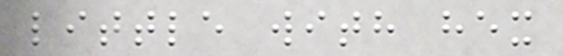little with hex
